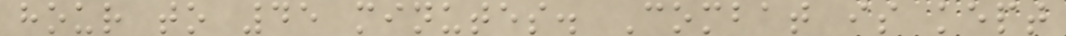hour to 45 minutes. Combat is kept
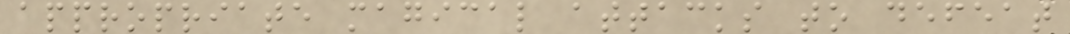appropriate magical attacks to defeat
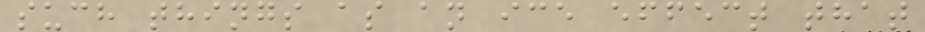such things as an ice effect that
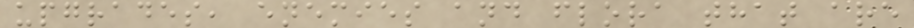upgrades, enemies and flora that are
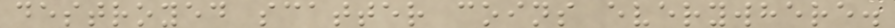destroyed scatter coins everywhere.
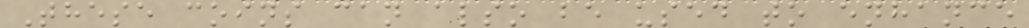These coins can also be used to enhance
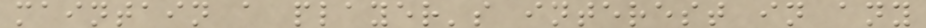maintain a player's interest in any
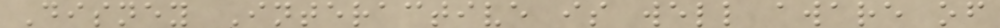Disney Interactive is well aware of
